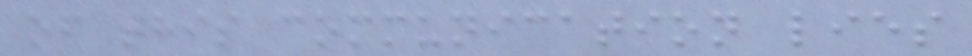of this communication lies
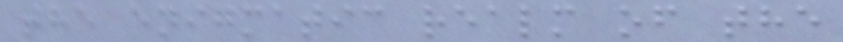the enigmatic realm of the
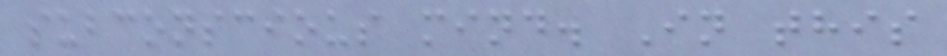subconscious mind. In this
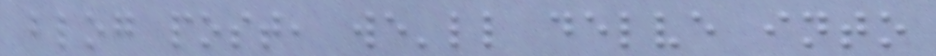blog post, we'll delve into
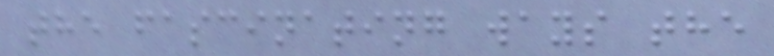the fascinating ways the
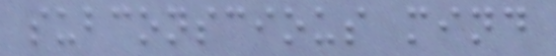subconscious mind
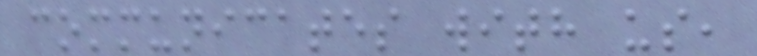communicates with us,
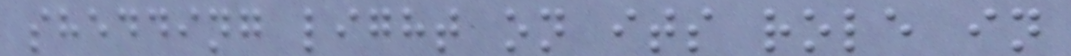shedding light on its role in
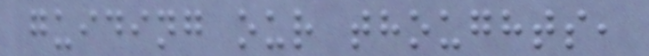guiding our thoughts,
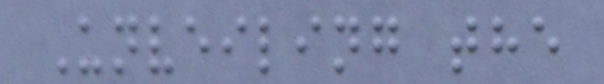Unveiling the
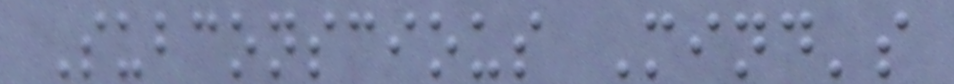Subconscious Mind's
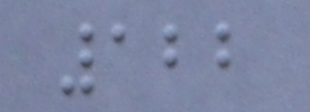122
